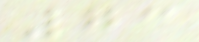73
